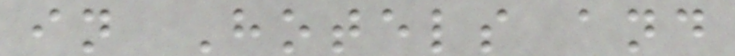in Hotels and
